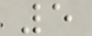5
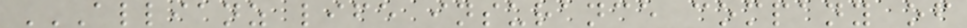ALLIANZ LIFE INSURANCE COMPANY OF
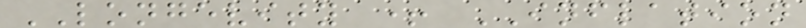LONGEVITY + INFLATION
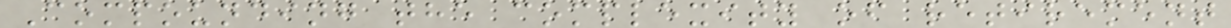Compounding the complexity of retirement
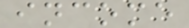income
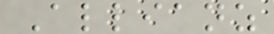Allianz
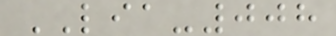LIA-008
